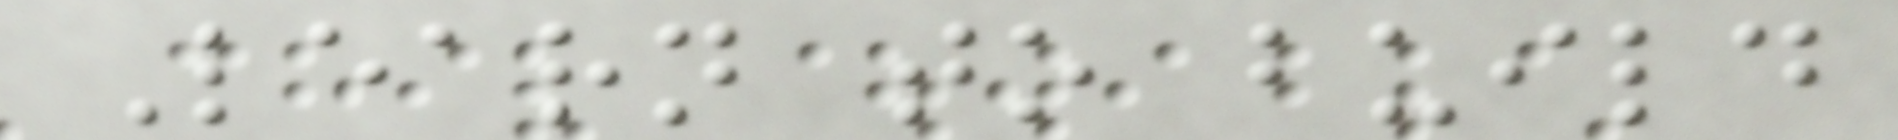Learn to build
